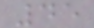45
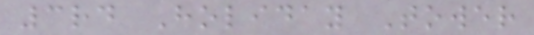3rd Holiday Tower
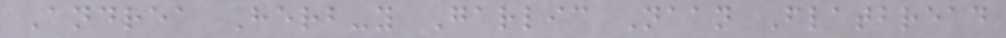Andrea Herb-y Garlic Naan Flatbread
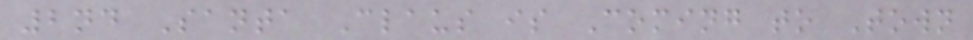2nd Santa Claus is Coming to Town
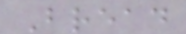Bread
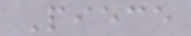Piece
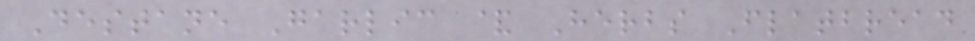Destane Garlic & Herbs Flatbread
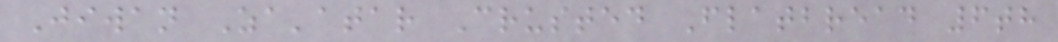Jiwan Za'atar Crusted Flatbread 6th
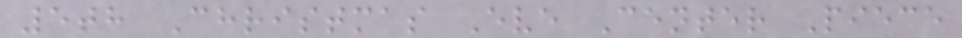5th Christmas Eve Center Piece
